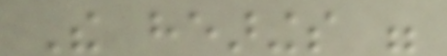The hearings were
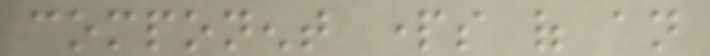component parts of an
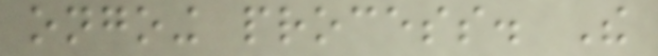ongoing process. The
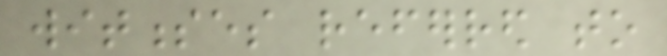witnesses referred to
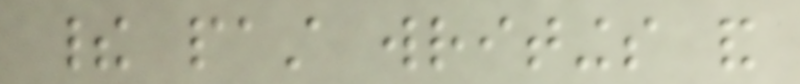their past writings and
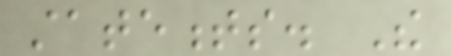statements. The
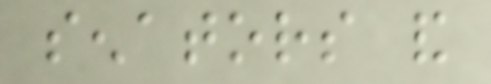senators and
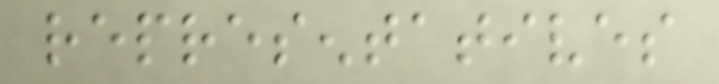representatives
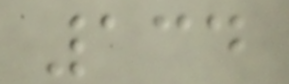134
